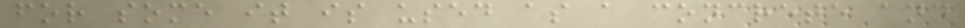for some it is used as a concrete and
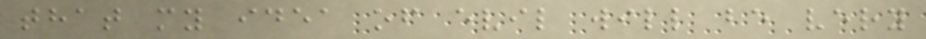that my idea of evil will be very
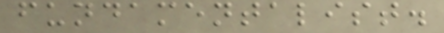fundamentalist.
